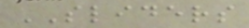SLIDERS
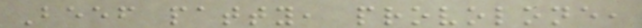Beef patty, provolone,
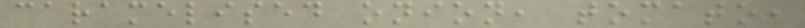caramelised onion, tomato,
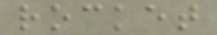rocket
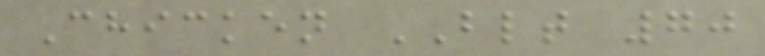Chicken BLT 70
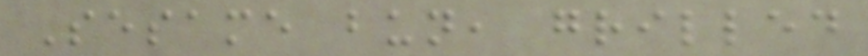Sesame bun, grilled
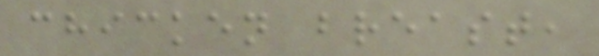chicken breast,
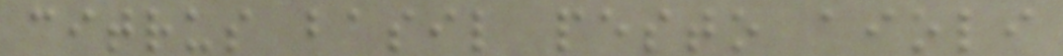citrus basil pesto aioli
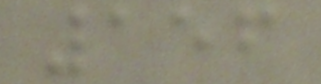156
